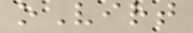oVirt
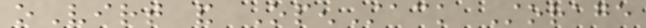oVirt and OpenStack Storage
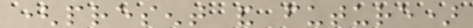(present and future)
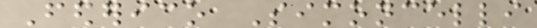Federico Simoncelli
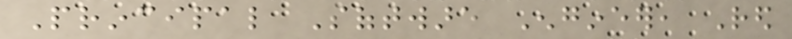Principal Software Engineer, Red
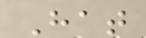Hat
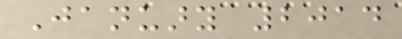January 2014
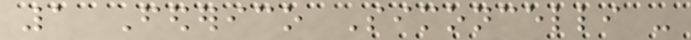1 Federico Simoncelli -
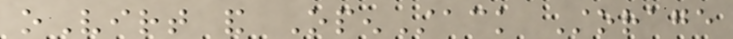oVirt and OpenStack Storage
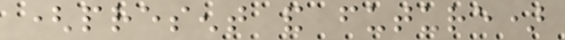(present and future)
